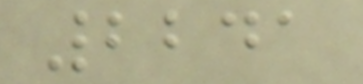2241
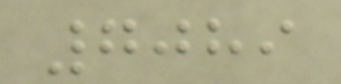7089
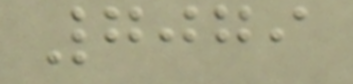7079
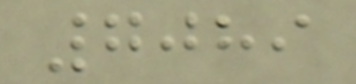7089
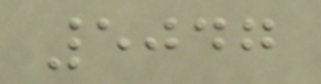5047
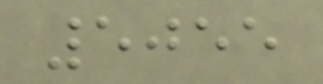5055
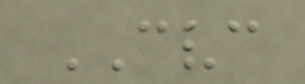CVC
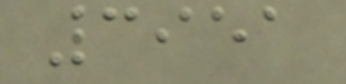3951
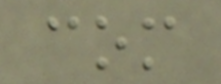com
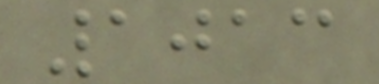1013
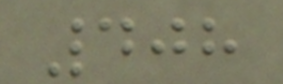408
